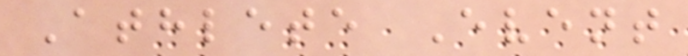Athlete Event
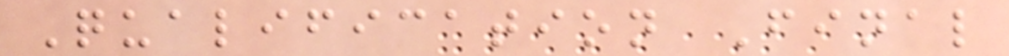Qualification Final
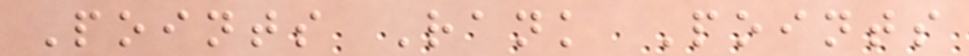Points Rank Points
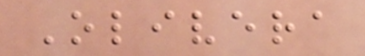Olivera
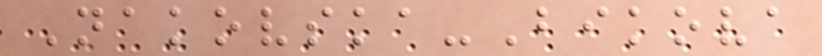Nakovska-Bikova
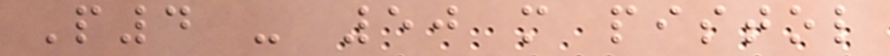P4 - 50 m pistol
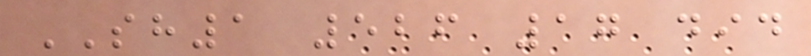SH1 526 17 did
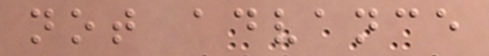not advance
